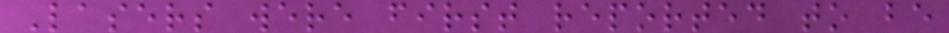Lasers were first reported to be
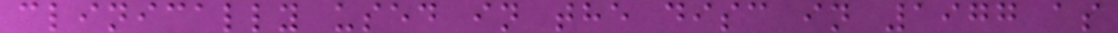clinically used in the disc in 1977 as
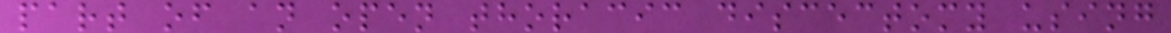part of an open thoracic discectomy using
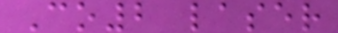Co2 laser
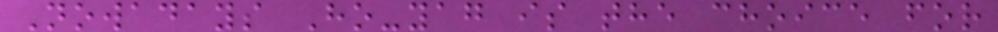Nowadays Ho-yag is the choice for
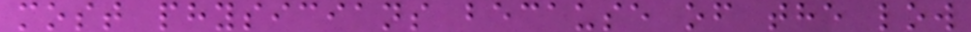most physicians because of the low
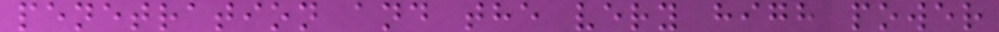penetration and the very high power
